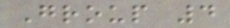Group 4
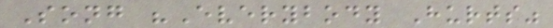Song "Everybody Hurts"
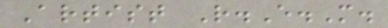Artist R.E.M.
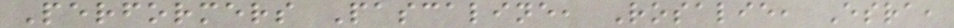Performers Pascaline, Rosalie, Esra,
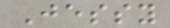Jessy
